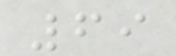69
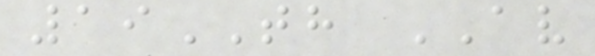19TH AV
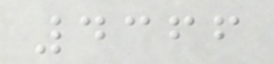4366
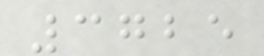3725
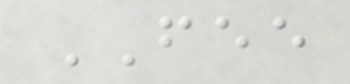FEE
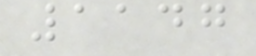1147
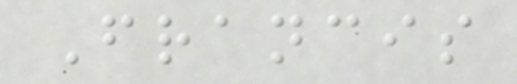Francis
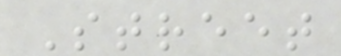Street
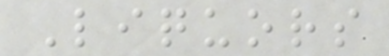Liquors
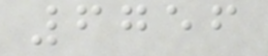6756
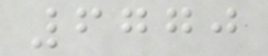6770
